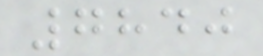7840
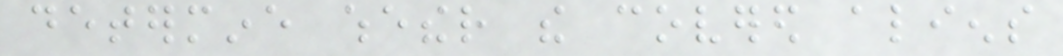determine whether the covered aliens
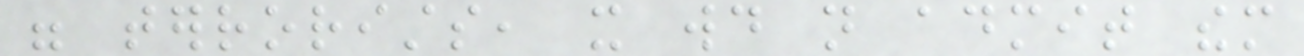were terrorists, it would not admit them
